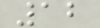12
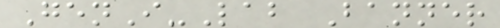GenI-Lab Banner
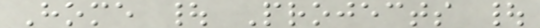Home | Projects |
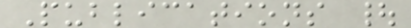Publications |
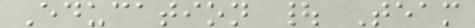Education | Team
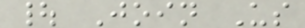| Join Us
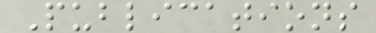Publications
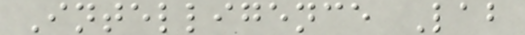Intelligence Lab
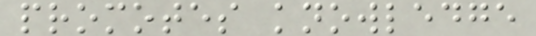promotes knowledge
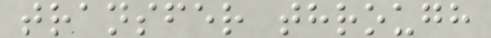transfer through
